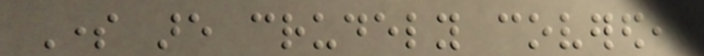Some are crudely covered,
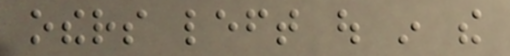others left out in the
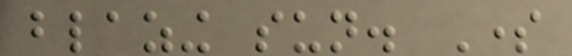blazing sun. Some
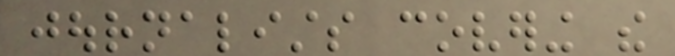journalists covering the
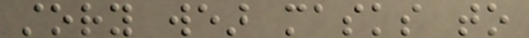story wear masks to
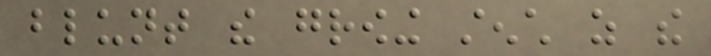blunt the growing stench as the
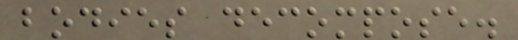bodies decompose.
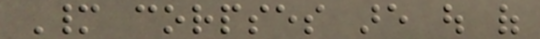Many corpses are out of
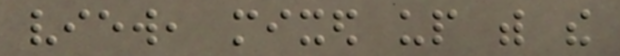view, mixed up with the
